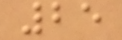25
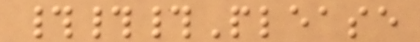###Please
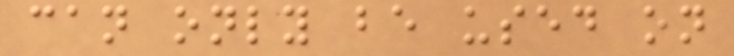can only be used on
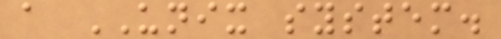a UNIX system.
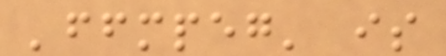'ffmpeg' is
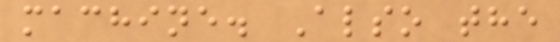machine. Also the
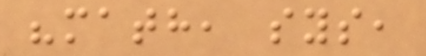"math, sys,
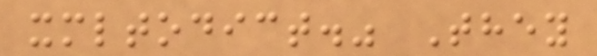xmltodict." They
